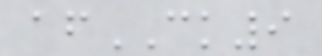afCK9
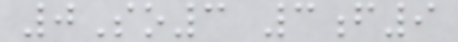0So3 3f9
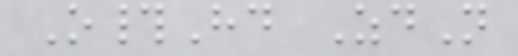O#Hd ZdN
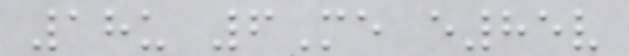18u 6Me e85v
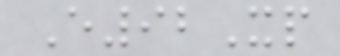E92Xp
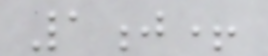1j+
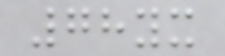78yx
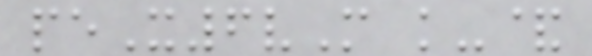peX6vM k-&
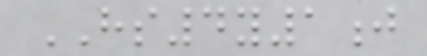HS4y1j
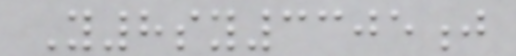Y8sy3305j
